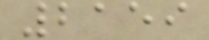2159
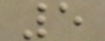5
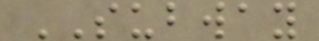SUBWAY
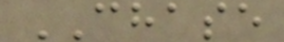CHASE
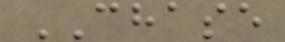CHASE
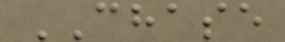CHASE
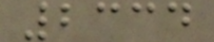2334
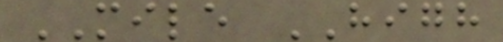MILE HIGH
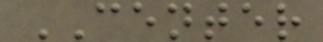CENTER
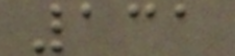131
